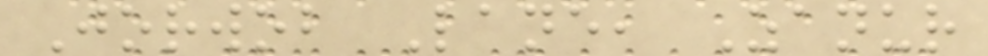Jorwob Lane, Zanur
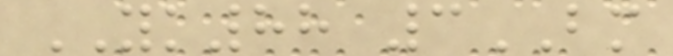YK88 3BM
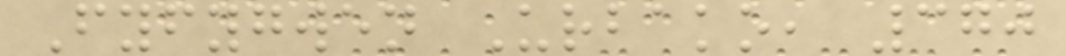Fyfygwen Urbako, 370
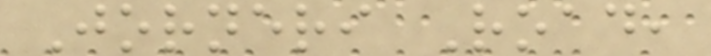Jorneri Road,
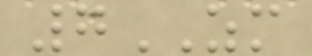7ZM
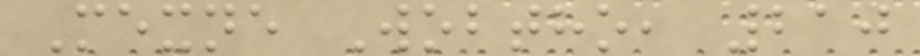Mexne Wobtho, 210
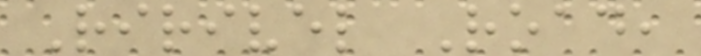Ririvel Road,
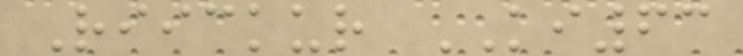Riickur KI63
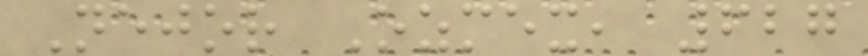Nejor Ozmex, 627
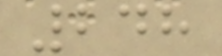248
